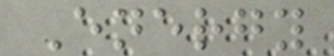Energy
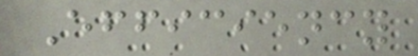Efficiency
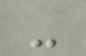-
